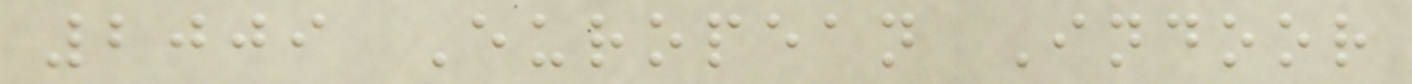2009 European Indoor
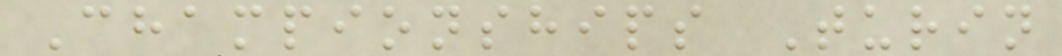Championships Turin
